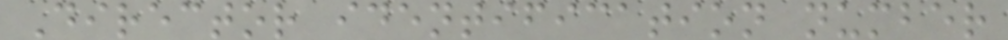Director identification number
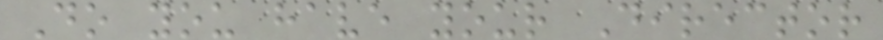Do you have your Director
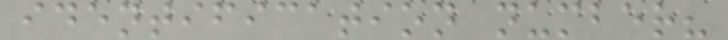identification number?
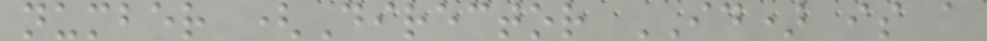number (Director ID) is a
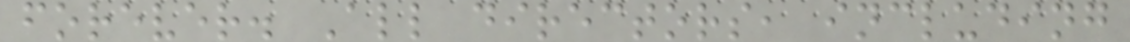forever. All directors, including
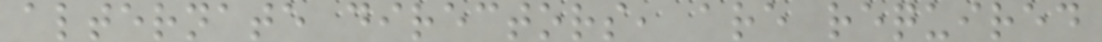alternate directors, are required
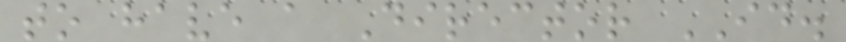to have a Director ID.
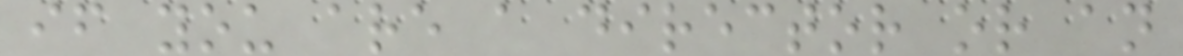if you are a director or an
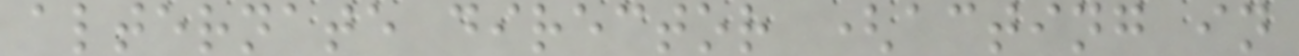alternate director (acting in
